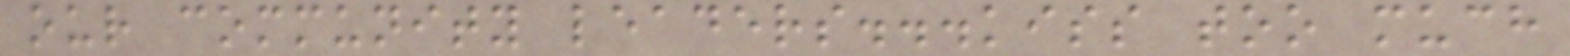our community leaders...kiss too much
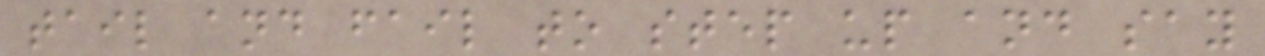tail and fail to step up and say
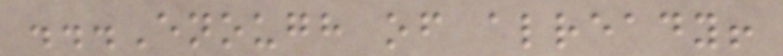...Enough of already!
